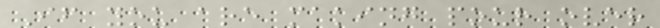If you are making pour over
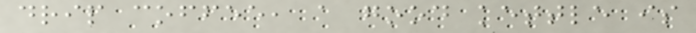drip coffee, a good kettle is
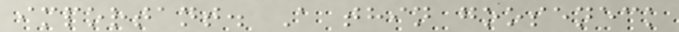important. A thin gooseneck
